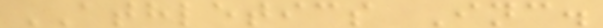ATHLETICS Inc.
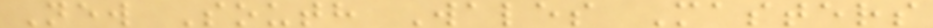New South Wales Masters
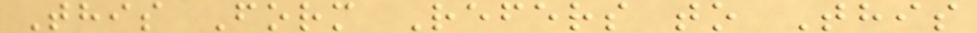This Form Refers to This
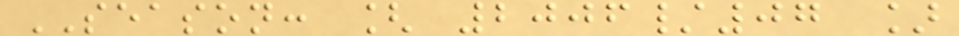SEASON: [ 2006/07 ]
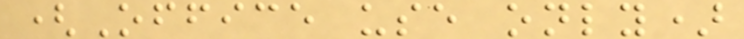(Office use only)
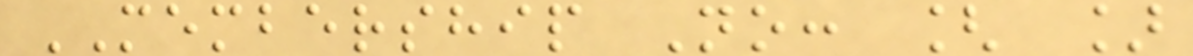MEMBERSHIP No: [ ]
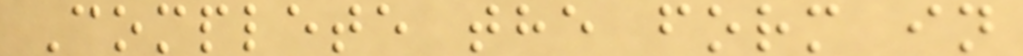Complete the form in
